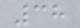38
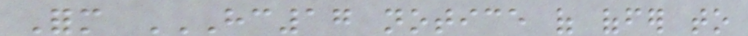Form HC17 NOTICE OF OFFER TO
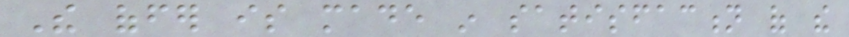The offer is made in satisfaction of the
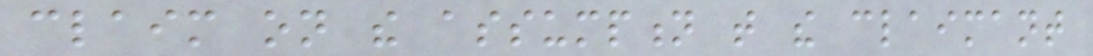claim on the assumption that the claimant
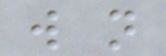will not
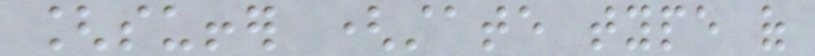[suffer (state type of
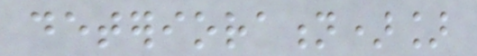deterioration)]
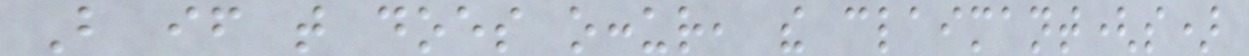But if that does occur, the claimant(s)
